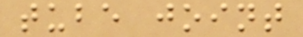tube joint
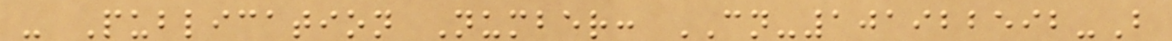- Publication Number: CN-101922592-B
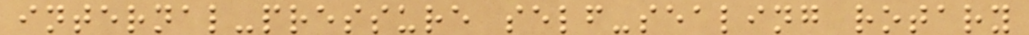internal-pressure self-sealing rotary
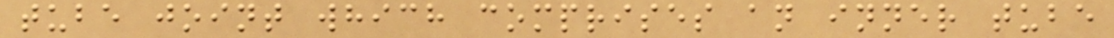tube joint which comprises an inner tube
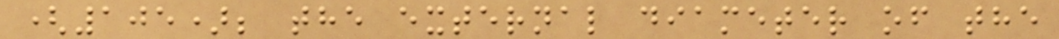(105); the external diameter of the
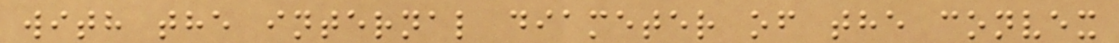with the internal diameter of the convex
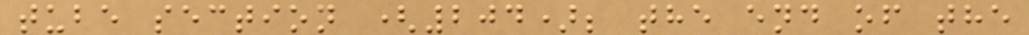tube section (204); the end of the
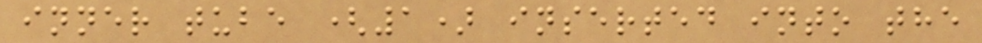inner tube (1) inserted into the
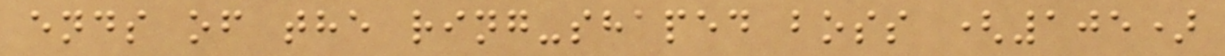ends of the ring-shaped boss (105)
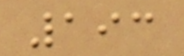193
